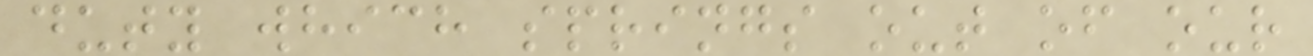duty which springs out of our
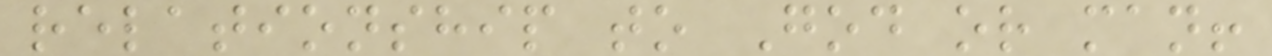relationship to God or man!
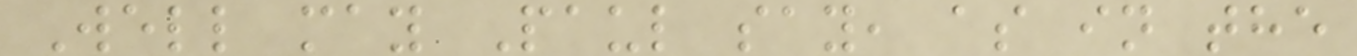Well may Paul say, as in the
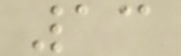13
